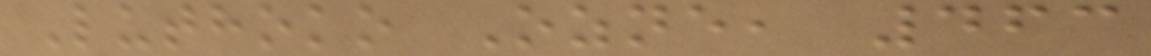Luthoko Ozne, 463
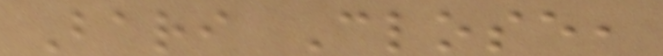Bari Close,
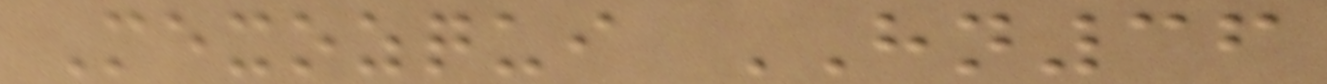Mexozqui HN36
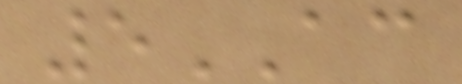5AC
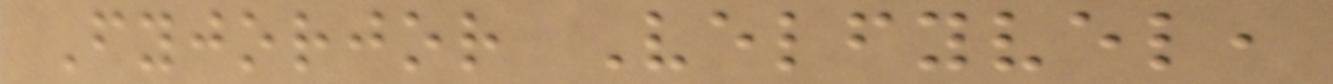Fyjorjor Velfyvel,
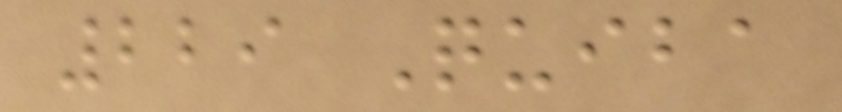229 Quiba
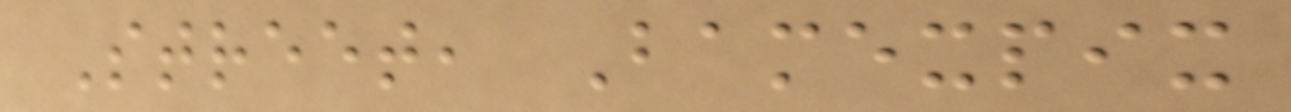Street, Bamexpix
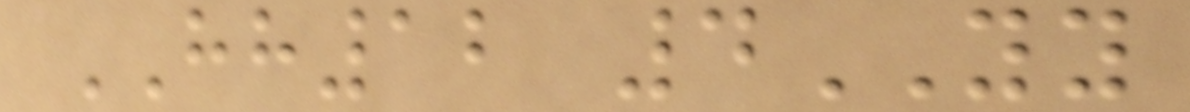HH12 4YY
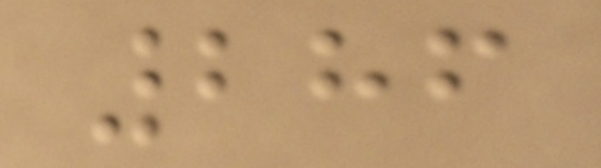286
